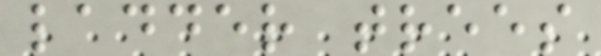ladder trees
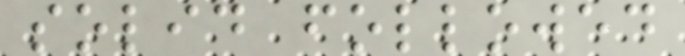solid followed
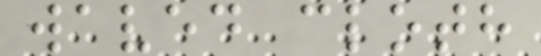waved cloth
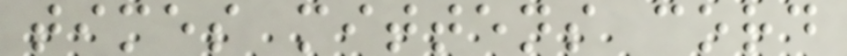times mittens cord
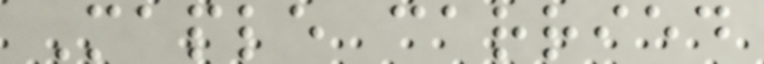Maple carried
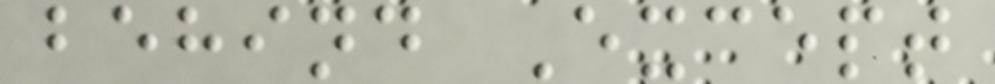behind Except
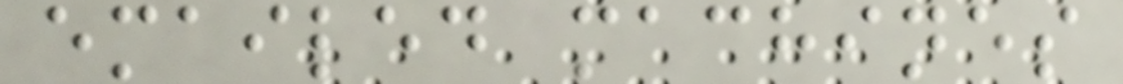emailed machines
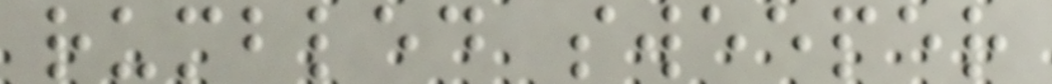rumbled sweeper
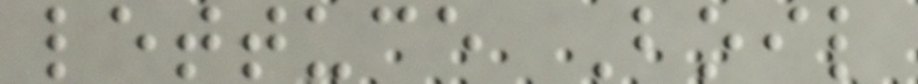lettuce Boil
